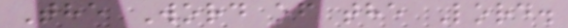The Word of the Lord.
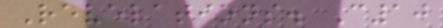Revelations. C10
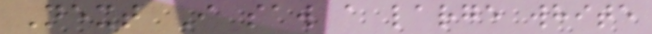Next I saw a large white
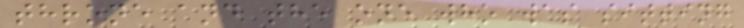throne and the one who was sitting
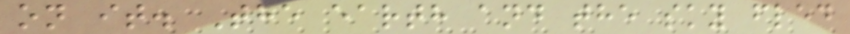on it. The earth and the sky fled
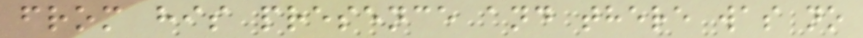from his presence and there was no
